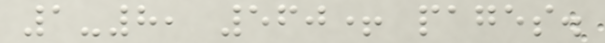1-8, 560+ pages.
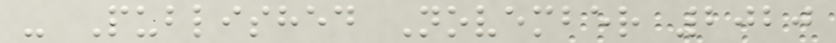- Published November 2020
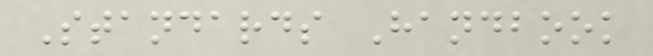Standards Handbook
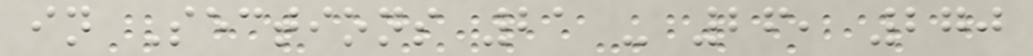in Sections 21 - 26, 270
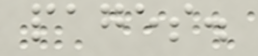pages.
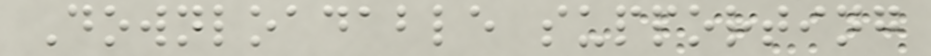Downloadable supporting
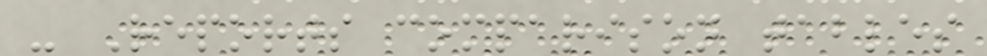- Reports comparison tables
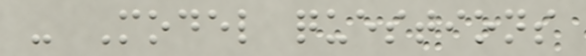- Model questions
